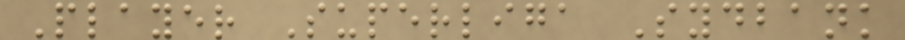Player Superliga Sydbank
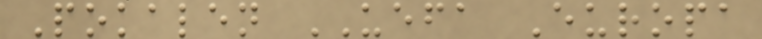Pokalen UEFA Europa
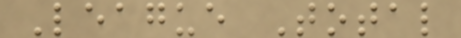League Total
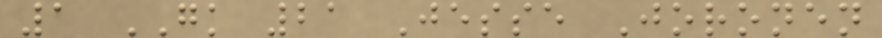1 GK 21 Jesse Joronen
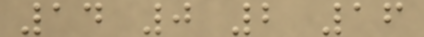14 0 2 16
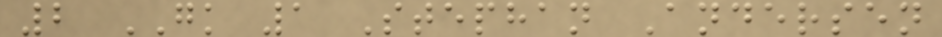2 GK 1 Stephan Andersen
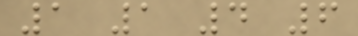1 1 4 6
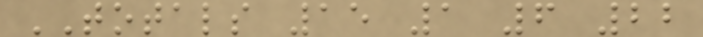TOTALS 15 1 6 22
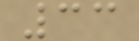33
